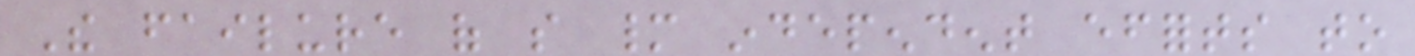The failure of so many independent efforts to
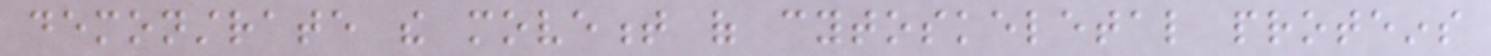demonstrate the movement of cytoskeletal proteins
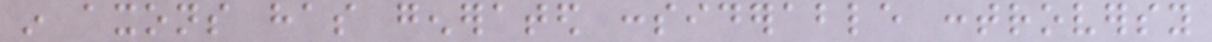in axons has generated considerable controversy
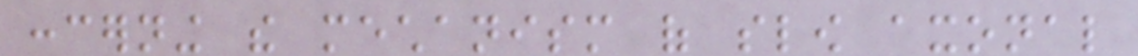concerning the mechanism of slow axonal
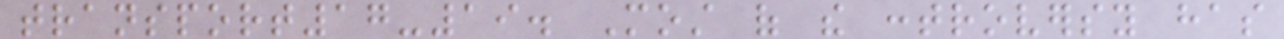transport17-19. Most of the controversy has
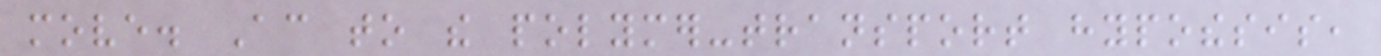move. According to the polymer-transport hypothesis,
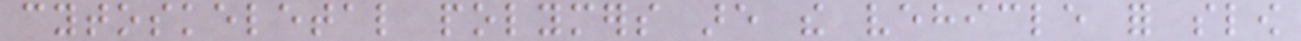cytoskeletal polymers are the vehicle for slow
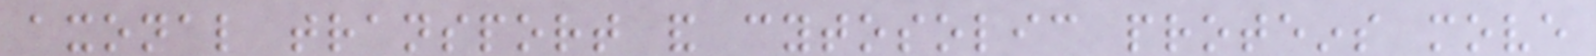axonal transport and cytosolic proteins move
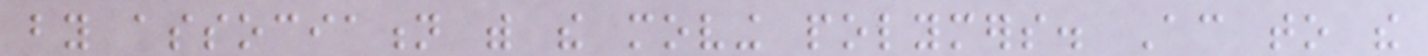by association with the moving polymers. According to the
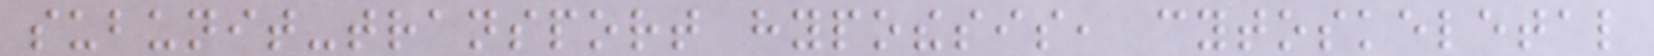subunit-transport hypothesis, cytoskeletal
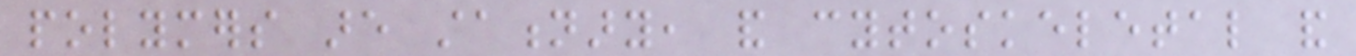polymers are stationary, and cytoskeletal and
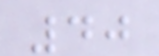40
